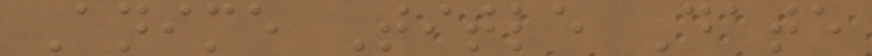Anime Title Date
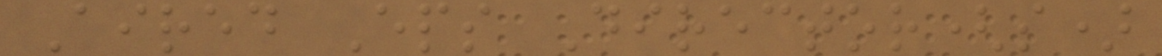Aired Eps Director(s)
